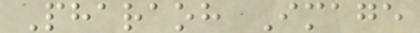Pharaoh Image
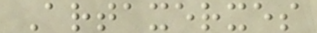Artaxerxes
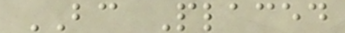BC Placed
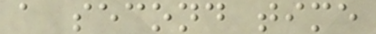a second time
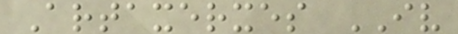Artaxerxes IV
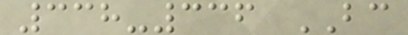338-336 BC
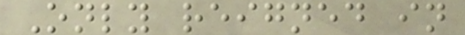Only reigned in
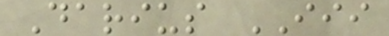Darius III
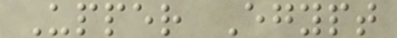Upper Egypt
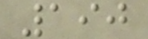190
